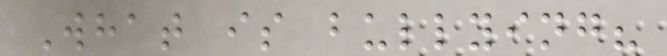What is bullying?
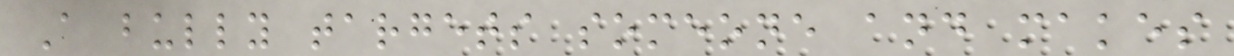A bully targets someone and makes
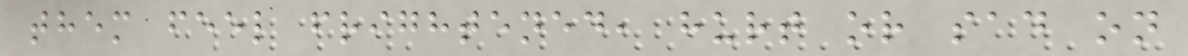them feel frightened, hurt or sad on
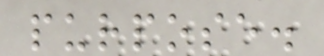purpose.
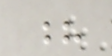?
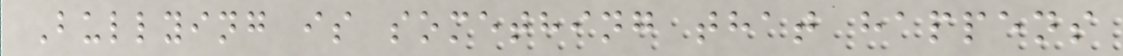Bullying is something that happens
